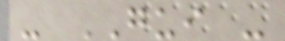- GUI -
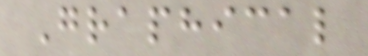Graphical
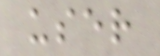user
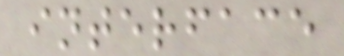interface
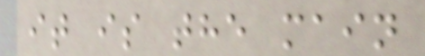it is the main
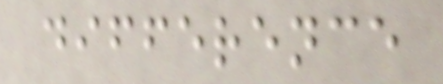difference
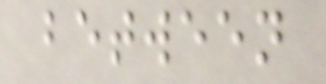between
